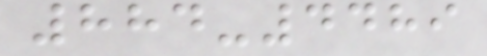884-4489
